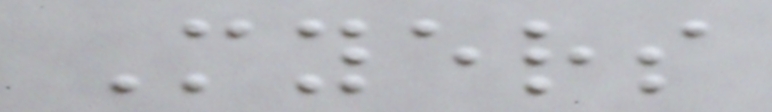Myers
